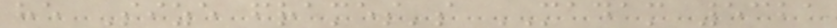he Size frames's MADAM 5321
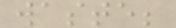waste;
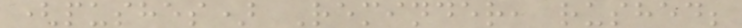(pushes) Reminder, rushed;
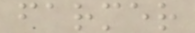farmer
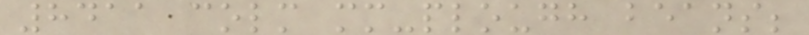8411 colm mm-plough beans;
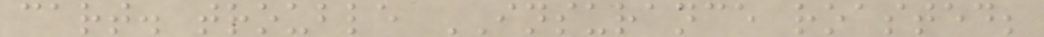cart. trouble INSURANCE roasted;
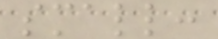small:
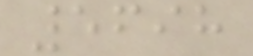5698
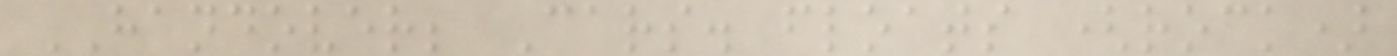HANDOVER; Cars. floats (rock)
